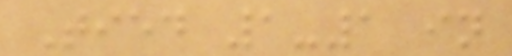Tied 1-1 in
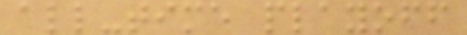all-time playoff
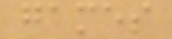games
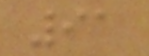91
